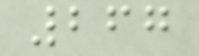267
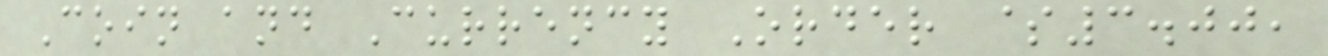Coin and Currency Order $3.00,
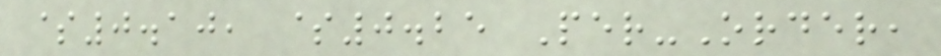$0.10, $0.25 Per-Order,
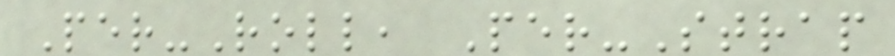Per-Roll, Per-Strap
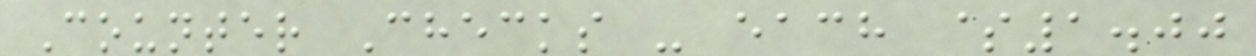Counter Checks - each $1.00
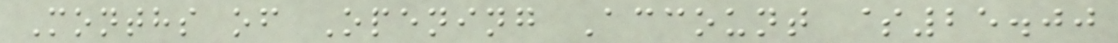Months of Opening Account $25.00
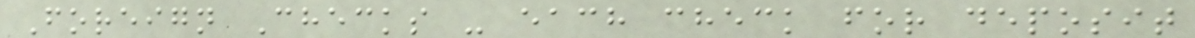Foreign Checks - each check for deposit
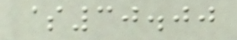$30.00
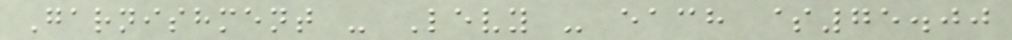Garnishment - Levy - each $75.00
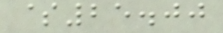$25.00
